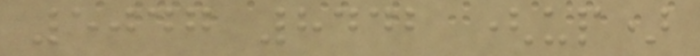5047 8442 (up)
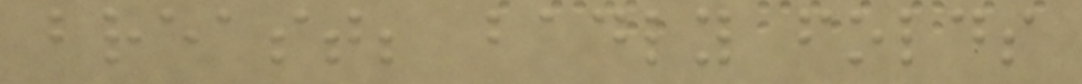breast; badly folds
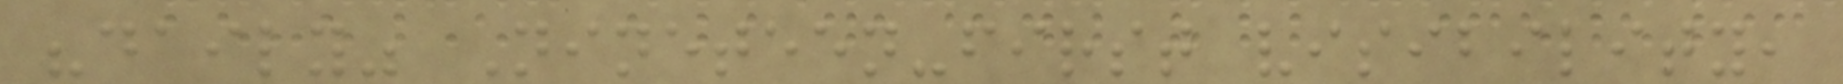"daily" Nineteen-first visibility,
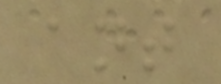ant
